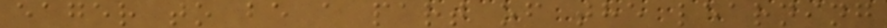eager to be a part of the learning
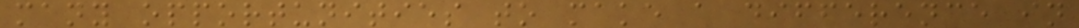many opportunities to make a difference in
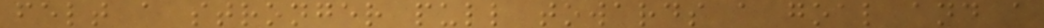felt a stronger pull towards a goal and a
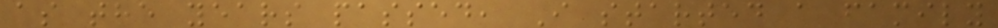as the years passed, I started a family
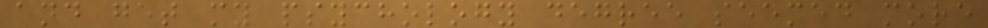and get my psychology degree seemed more
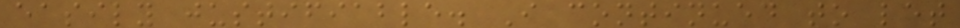easily justifiable. I continued to let
